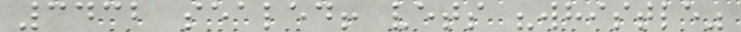3432 sealed! vets "whistle"
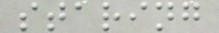staring
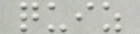quiz
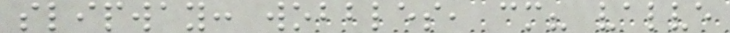slipway: wobbles, cm? valve
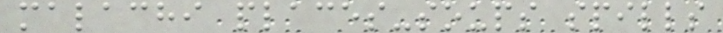malachi places-soups spills
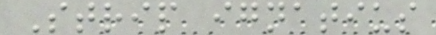Strip ignatius
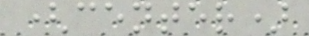(center)
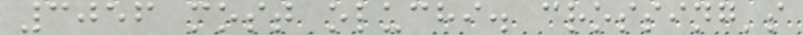3056 most oluchi. crossing's
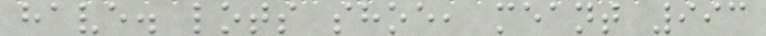have. lots shoe, meant 993
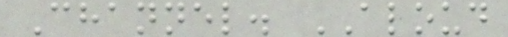Channel. ALOUD
